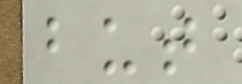but
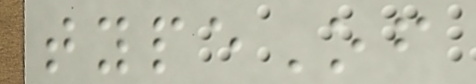typeOf
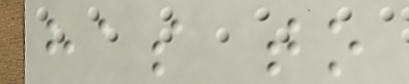has to
